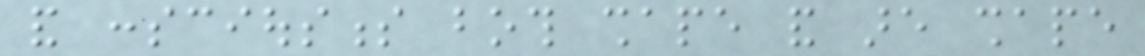and consciousness both shape and are shape
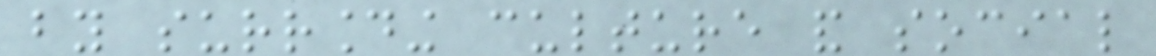by surrounding culture and social
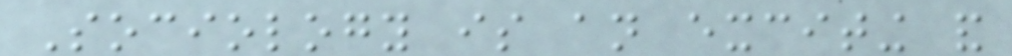Sociology is an exciting and
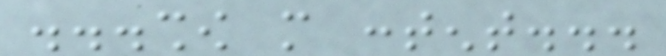...show more content...
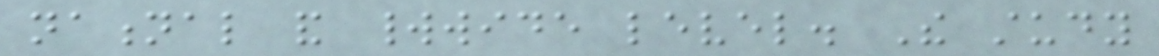national and worldwide level. The study
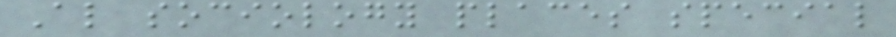Also sociology places special
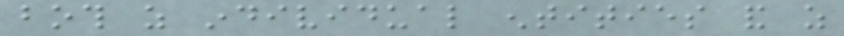both as individual entities and as
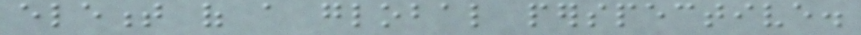element of a global perspective.
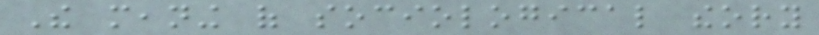The meaning of sociological theory
